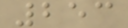253
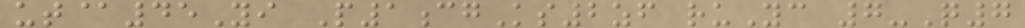ut@45Yi P1cgKs2zf ruYc 7-Q7
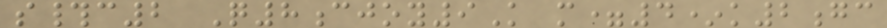s#c2 Q8cjoy9K m=4*k2gc
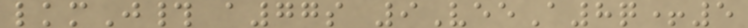lkmJ# a77s 9VeeA8q+5
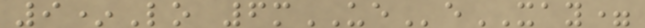9*Lo 6mUEeXAY=
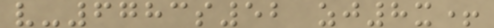v-6783s52 zj8x+
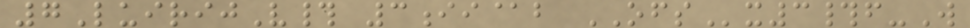7LuirijV# 3ii@b OFSx3#f-W
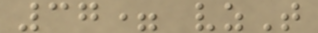37= vzT
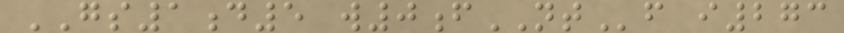GS1d5 w0fNTf i273
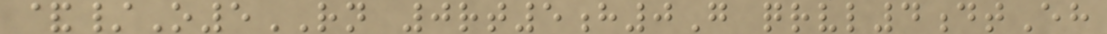&/O5RN 0rt5h0G qrvl4dtEh
